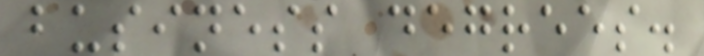business degrees.
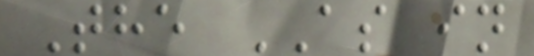The AS in
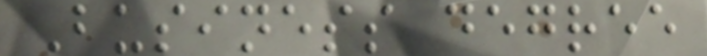Business degree
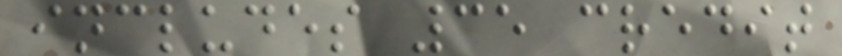includes 35 credit
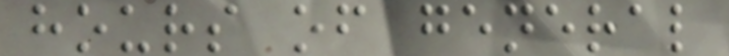hours of general
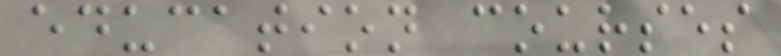education courses
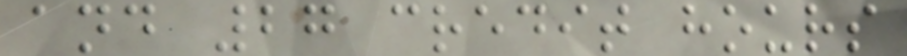and 27 credit hours
